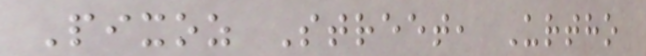Pixoz Street, Urtho
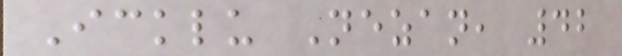Icklu Nezan, 42
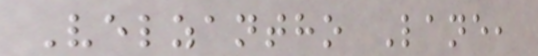Velzantho Lane,
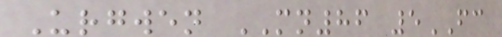Urgwen MN86 5FC
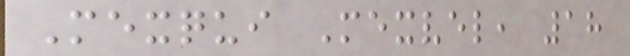Mexqui Mexvel, 18
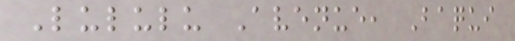Lululu Avenue, Baqui
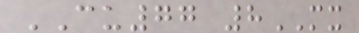CU77 8MX
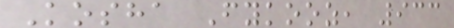Kosha Fykooz, 933
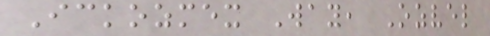Ickozmex Way, Ozvel
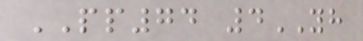PP74 4YH
